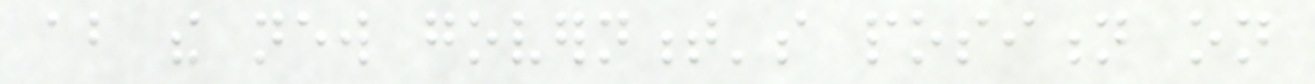about the new government's position on
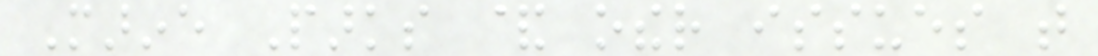Marine Parks & other issues that
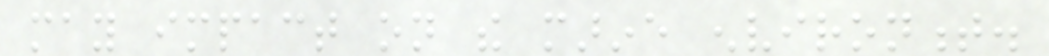may impact on the marine environment.
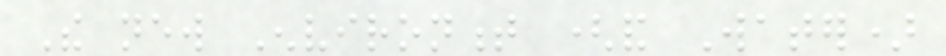The new Environment (and Water)
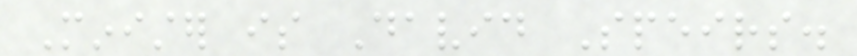Minister is David Speirs.
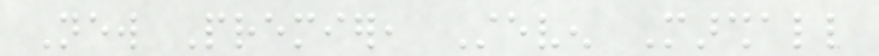New Premier, Steven Marshall
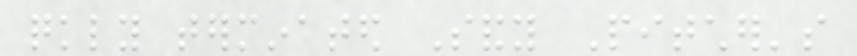quickly terminated Sandy Pitcher's
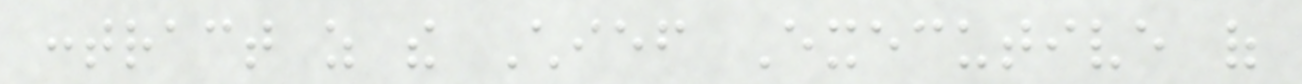contract as the Chief Executive of
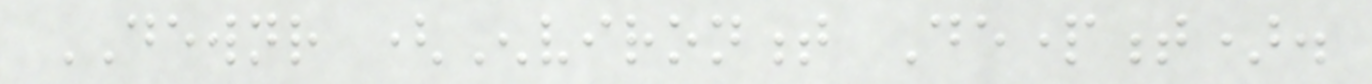DEWNR (Environment Department).
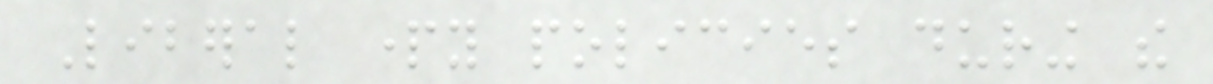Liberal party policies during the
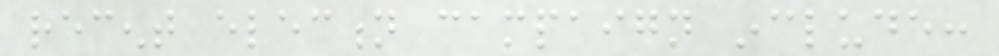recent election campaign include:
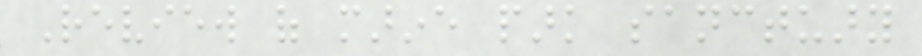Review of marine park sanctuary
